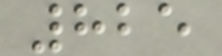825
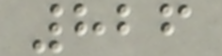826
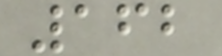162
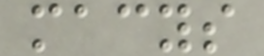macys
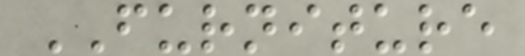FURNITURE
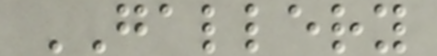GALLERY
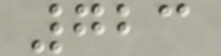723
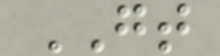GT
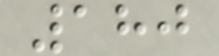180
